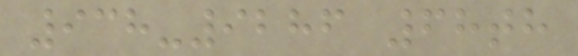938-9286 68th
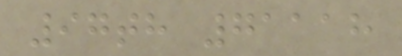97th 71118
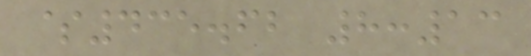$435.62 8:13
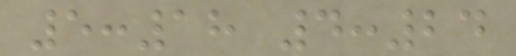5:18 4:24
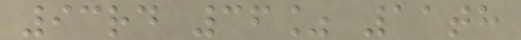93rd 36% 11th
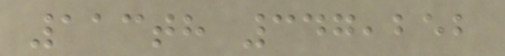113th 347,252
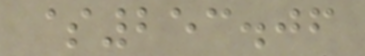$253.06
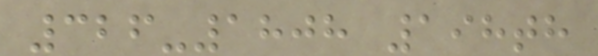326-1808 198th
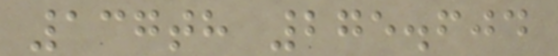137th 275.604
